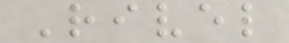Rivel
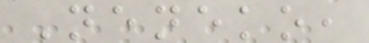Neneko,
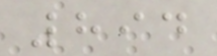894
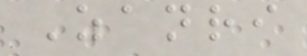Zanri
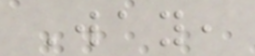Way,
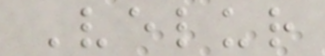Velur
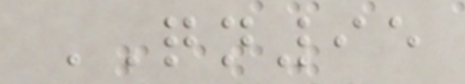QN95
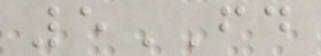5FD
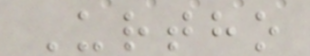Urtho
